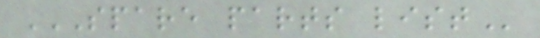SPARE PARTS LIST
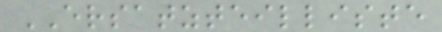ERSATZTEILLISTE
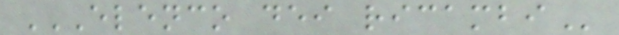ELENCO DEI RICAMBI
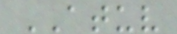ATUV
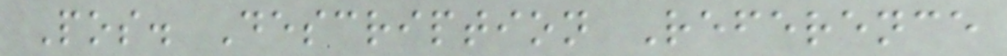Pos. Description Reference
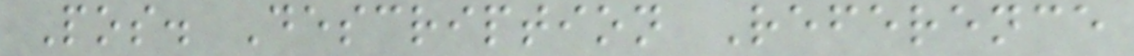Pos. Description Reference
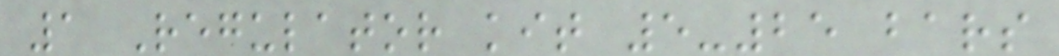1 Regulator kit 5-25 bars
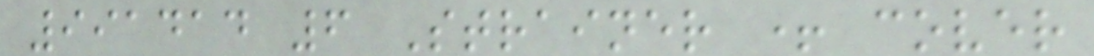991414 6 Strainer + cover
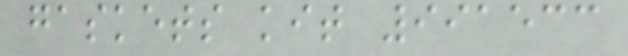gaskets kit 991533
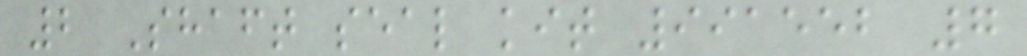2 Shaft seal kit 991552 7
